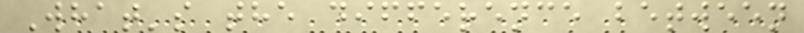What's the difference between
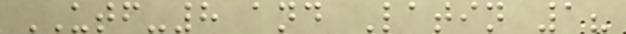UTF-8 and Latin 1?
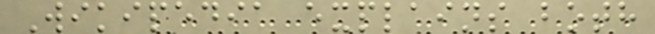Wikipedia explains both
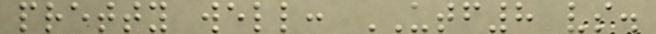pretty well: UTF8 vs.
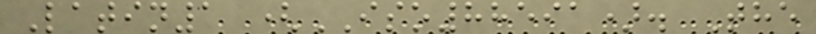Latin1 (ISO88591). The
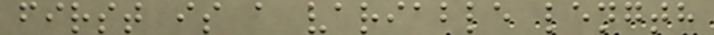first is a variable length
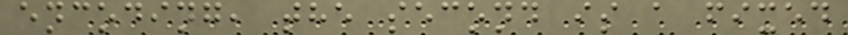encoding, the second is a fixed
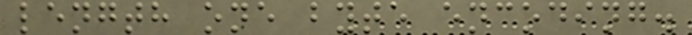length one byte encoding.
